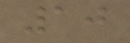10
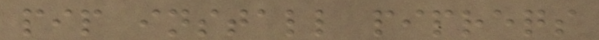pip install pipreqs
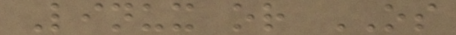Linux or OS
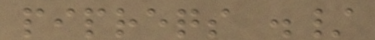pipreqs ./
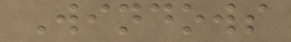Windows
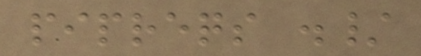pipreqs ./
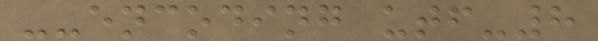--encoding utf-8
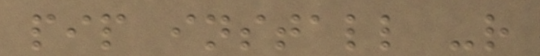pip install -r
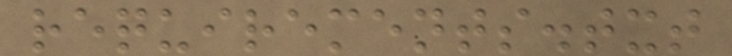requirements.txt
